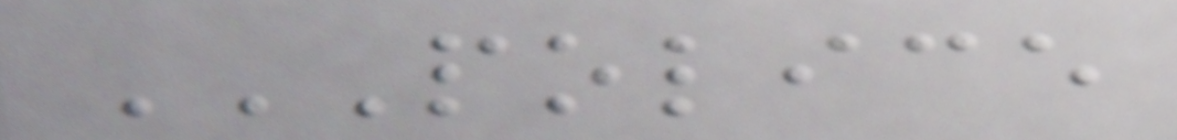POLICE
